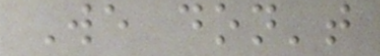We don't
